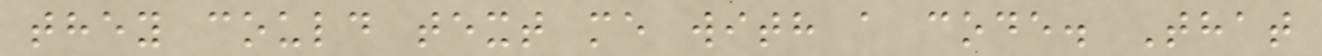they could text me with a code. That
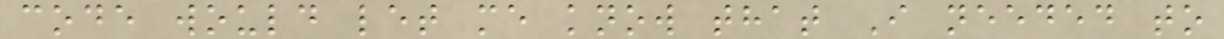code would let me know that I needed to
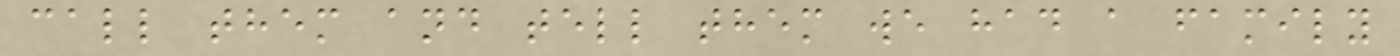call them and tell them we had a family
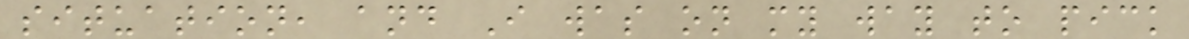situation, and I was on my way to pick
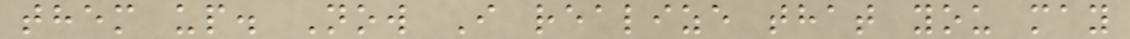them up. Now I realize that you may
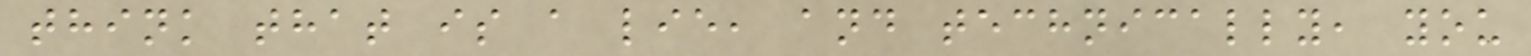think that is a lie, and technically, you
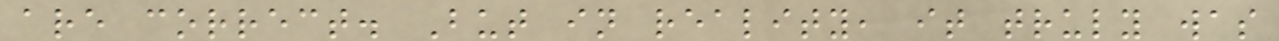are correct. But in reality, it truly was
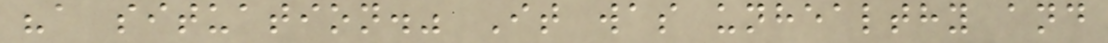"a situation." It was unhealthy and
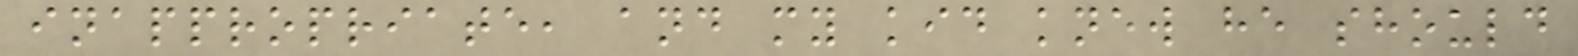inappropriate, and my kid knew he should
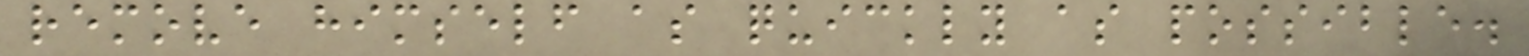remove himself as quickly as possible.
